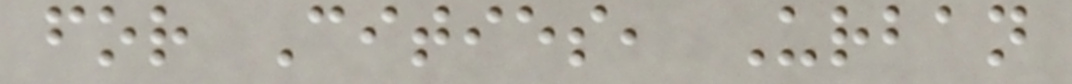for Cities, Urban
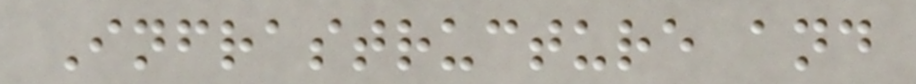Infrastructure and
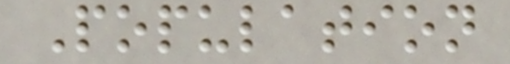Population
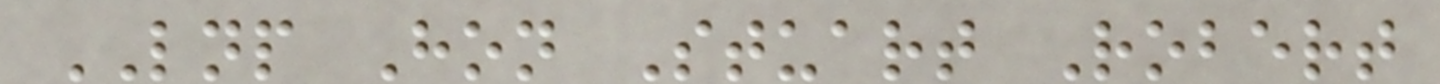LNP Hon Stuart Robert
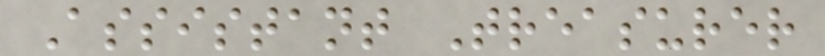Assistant Treasurer
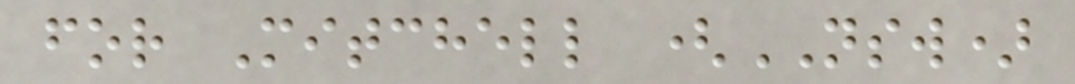for Mitchell (NSW)
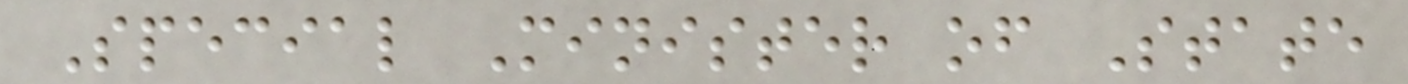Special Minister of State
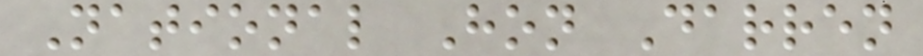National Hon Darren
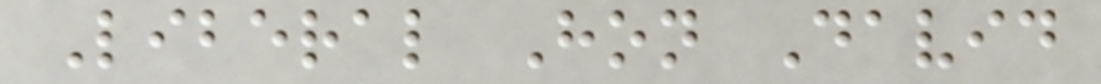Liberal Hon David
